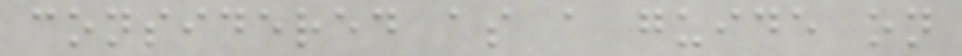considered as a guide on
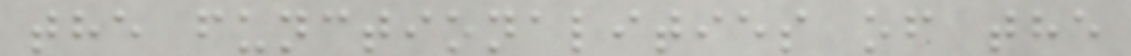the functionalities of the
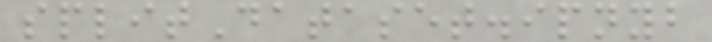splitDataset.ipnyb
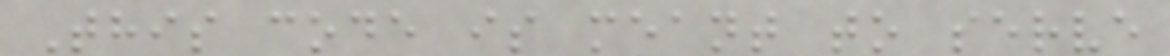This code is meant to serve
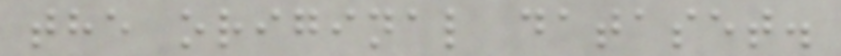the original dataset.
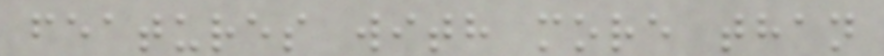features with more than
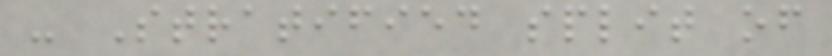- Stratified split of
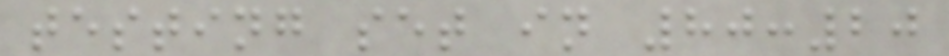testing set in 80:20
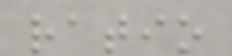ratio
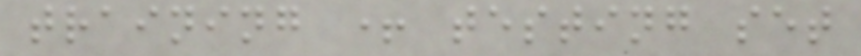training + testing set
